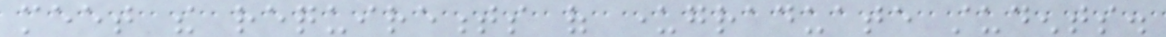meet the requirements of undergraduate students.
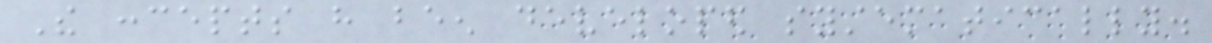The concepts have been developed systematically.
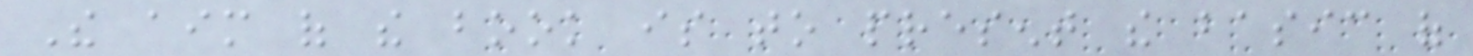The aim of the book is to present the basic of
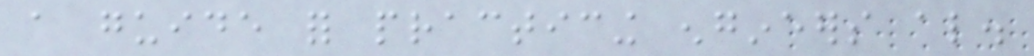a guide for practicing engineers also.
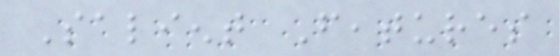Salient Features
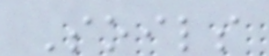Soils
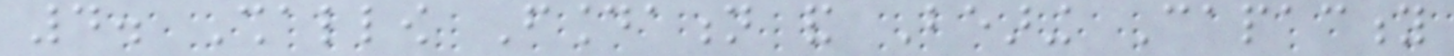4. Shallow Foundation and Bearing Capacity
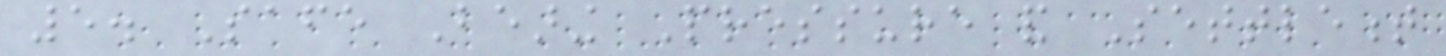5. Safe Bearing Pressure and Settlement
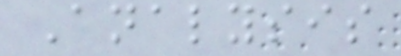Analysis
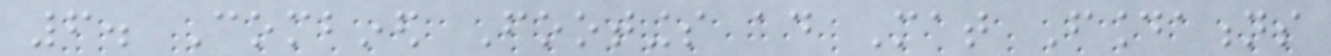6. Combined Footings ad Mat Foundations
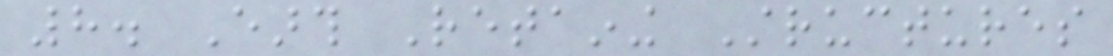8. Earth Retaining Structures
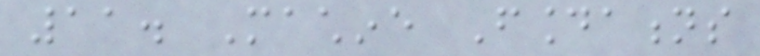11. Machine Foundations
